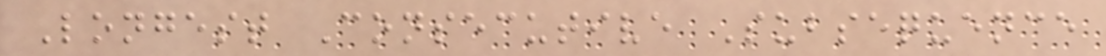Longest Consecutive Subsequence
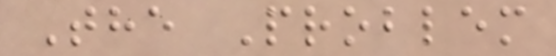The Problem
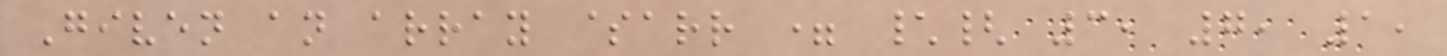Given an array $arr = \{ 3, 7, 1,
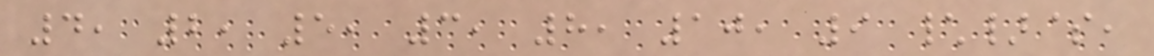4, 2, 5, 3, 8, 10, 9 \}$,
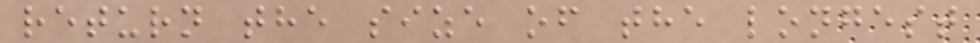return the size of the longest
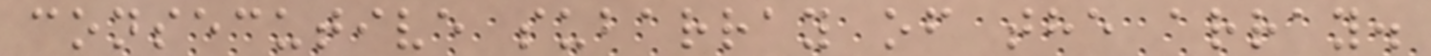consecutive subarray of the array.
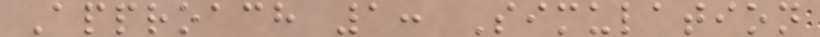Approach 1: Simulation
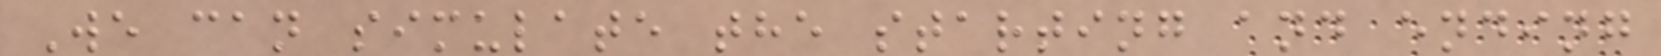We can simulate the starting and ending
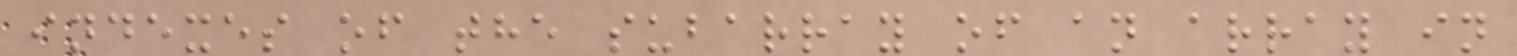indexes of the subarray of an array in
